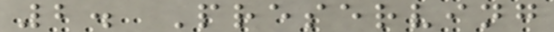2. Preserving
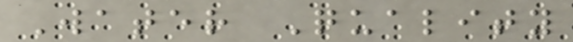Water Quality
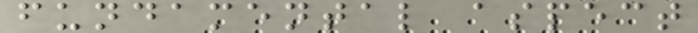fundamental aspect
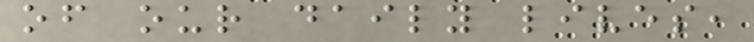of our daily lives,
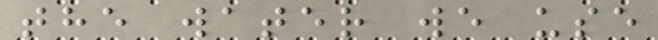the water we use
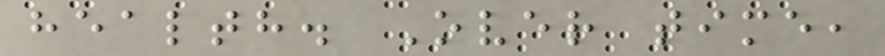health. Over time,
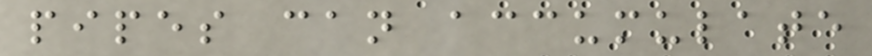pipes can accumulate
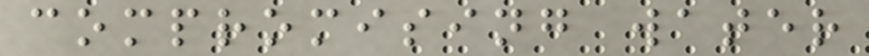compromising water
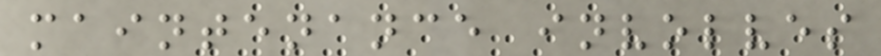maintenance involves
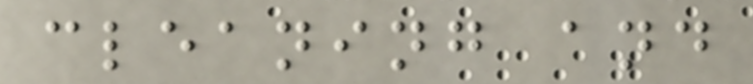cleaning and
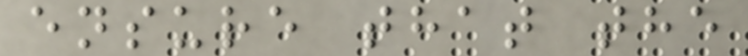ensure that the
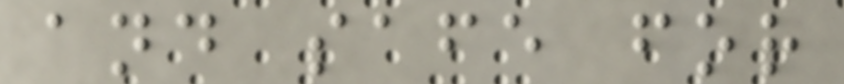and safe for
